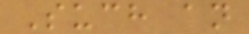Such an
